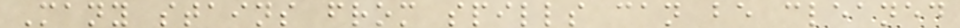Many stains from spills can be cleaned
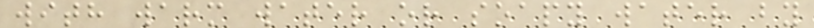with warm water or soapy water by
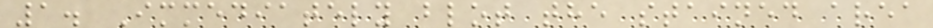1. Immediately blot the stained area
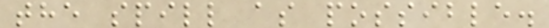the spill as possible.
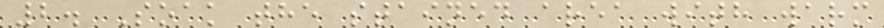2. Soak the stained area with warm
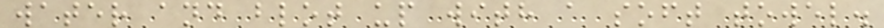water and blot up with a soft towel.
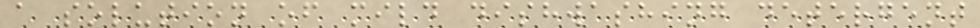a solution of mild dishwashing detergent
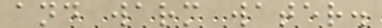and warm water.
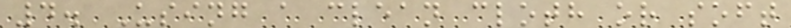4. Using a clean cloth or soft
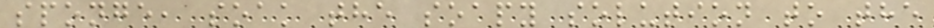sponge, soak the soapy solution to the
